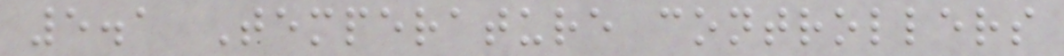5.1 Temperature controllers
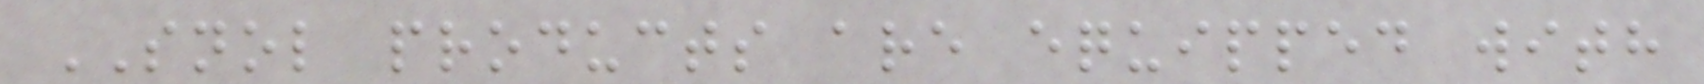SNOL products are equipped with
